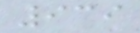939
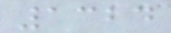1324
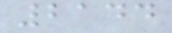2144
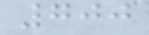700
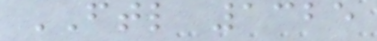FTL 1325
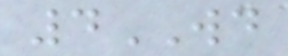4WD
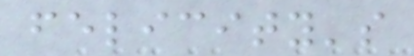felicity's
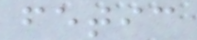fetic
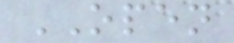OPEN
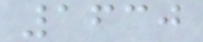1630
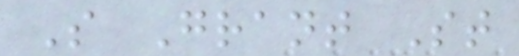S Grant St
